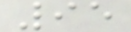95
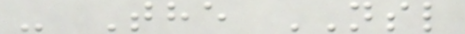- The NSL
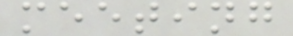meeting
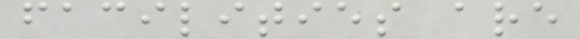facilities are
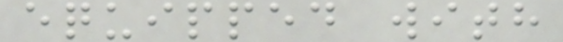equipped with
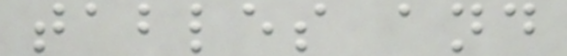tables and
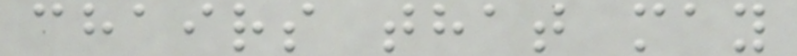chairs that may
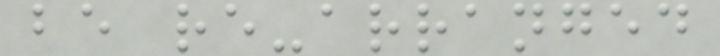be re-arranged
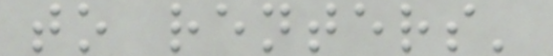to renters'
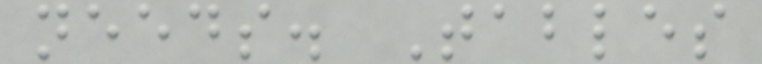needs. Tables
